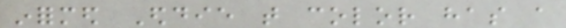informed Eddie that color has a
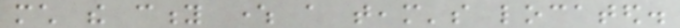much the city where a team's located.
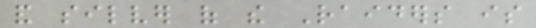and silver of the Raiders is
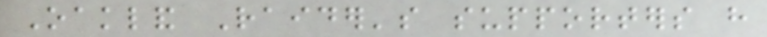Oakland Raider's supporters have
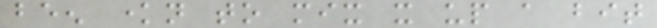been known to mix it up a bit
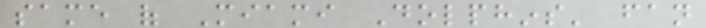same of Miami Dolphins' fan
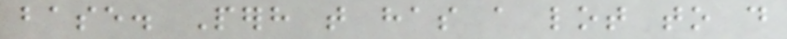base. Perhaps that has a lot to do
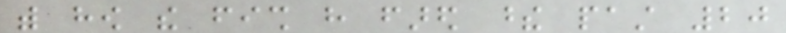with how the fish have fared these past 20
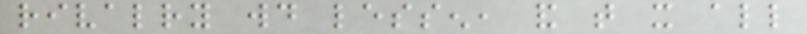rivalry would lessen, and that it all
